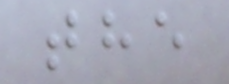the
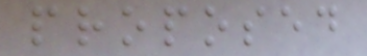proposed
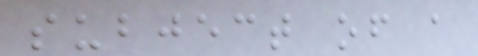subject of a
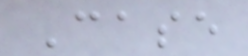Case
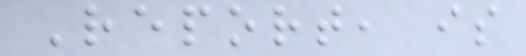Report, is
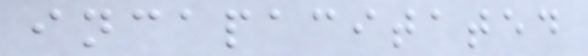incapacitated
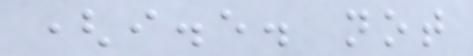(i.e. not
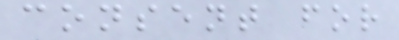consent for
